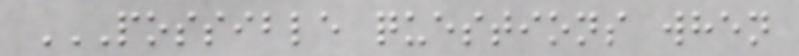POSSIBLE QUESTIONS WHEN
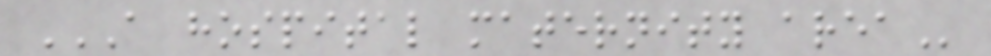A HOSPITAL MATERNITY AREA
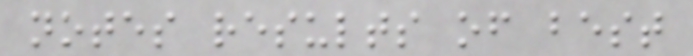notes results of best
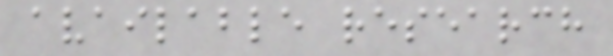available research
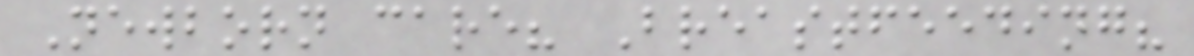Newborn care? Breastfeeding?
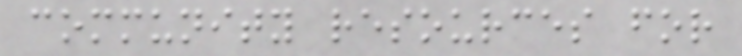community resources for
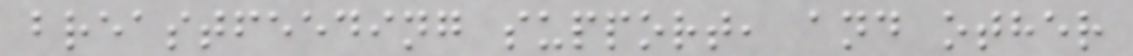breastfeeding support, and other
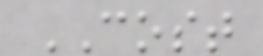COST
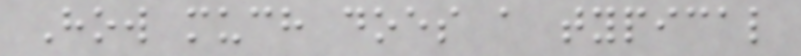How much does a typical
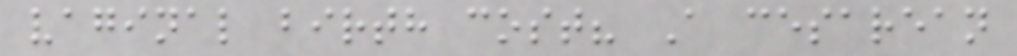vaginal birth cost? A cesarean
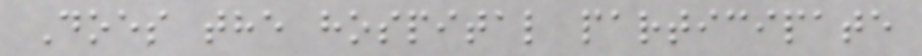Does the hospital participate
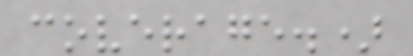coverage.)
